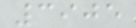3905
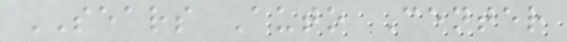SEARS Auto Center
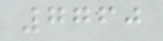7760
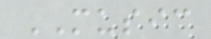MUSIC
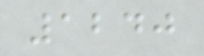1240
